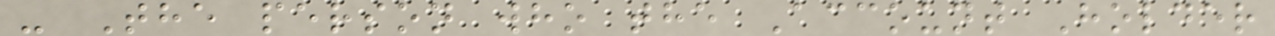- The person who the Account Holder
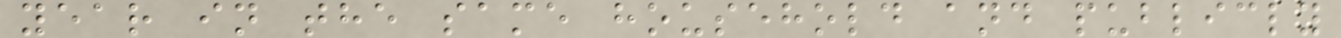year in the same household and publicly
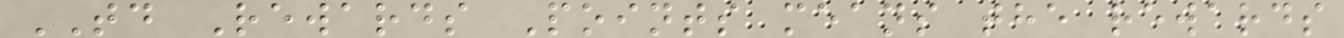TD Rewards Points means the rewards
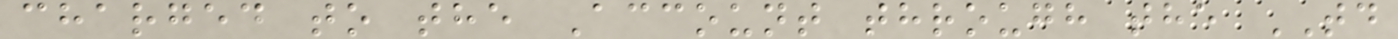charged to the Account through the TD
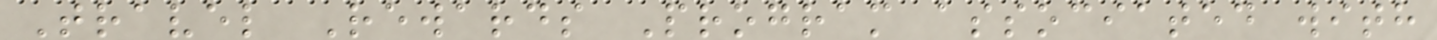Travel Rewards Program associated with
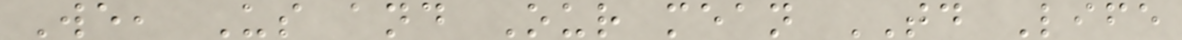We, Us and Our mean TD Life
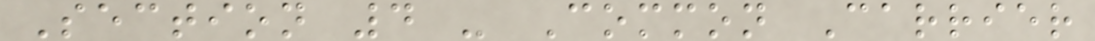Section 4 - Common Carrier
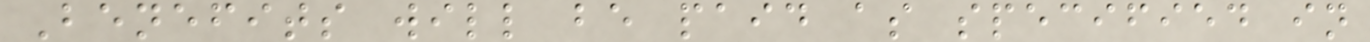Benefits will be paid as specified in
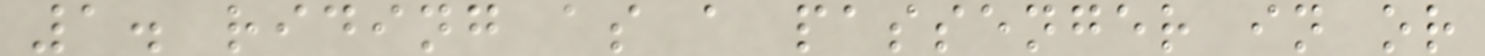1. riding as a passenger in or
